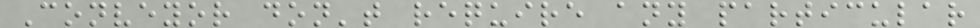Conveyor don't require any particular
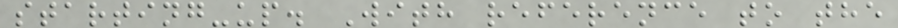starting-up. With reference to the
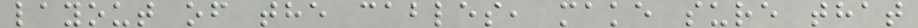layout of the cables, make sure that
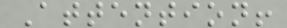Attention!
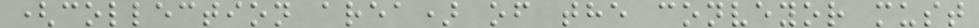(collection area) of the conveyor must
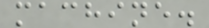machine.
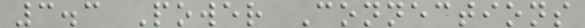3.3 Power Connections
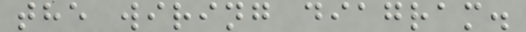the wiring diagram.
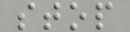stop
